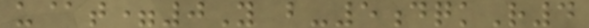u@t=0Y b-5dqkR4
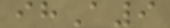ihA9
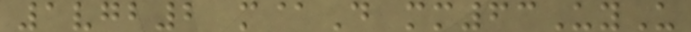1vgb2 m@D mm63UyU
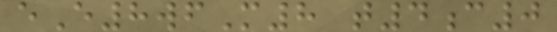eE8wfM8 t4c0
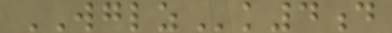WGLZk4d
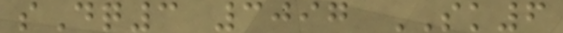sDq3 3097 SK6
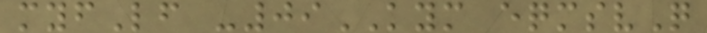myfLf -09KYM eqmsvQ
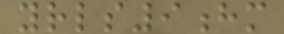yrls9hm
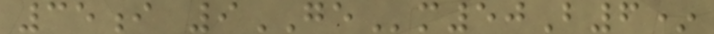35i 9GEm50B6*
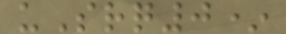uSrq0*
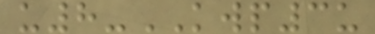u8-KWP3u
